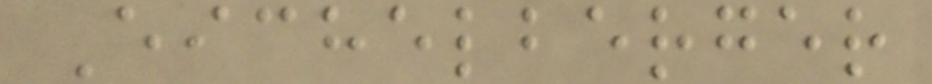Eichelberger
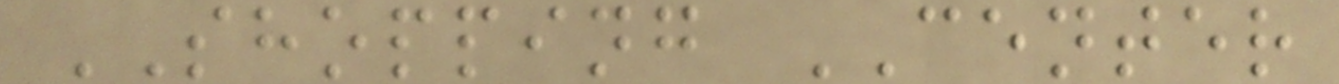SHOPPING CENTER
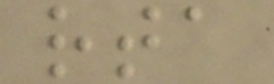rta
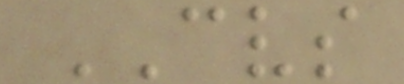CVS
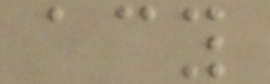acy
